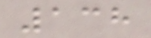138
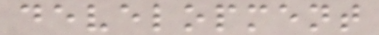development
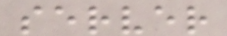server
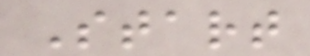Start
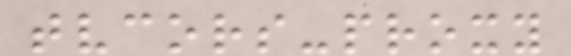tvcors-proxy
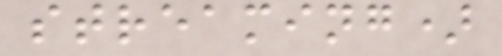streaming)
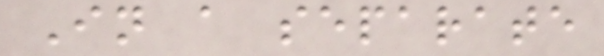In a separate
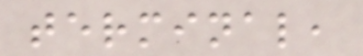terminal,
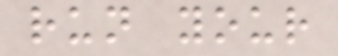run your
